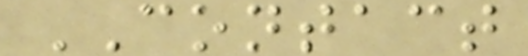CONTACT
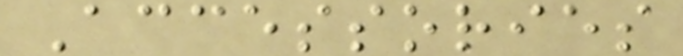Accessories
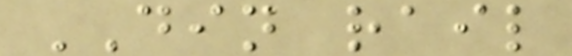DIN rail
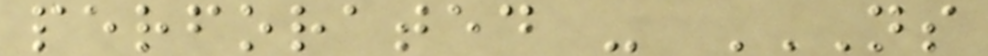perforated - NS
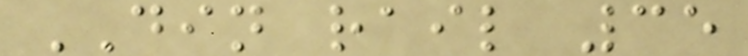DIN rail 35
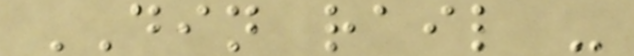DIN rail -
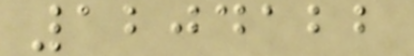1204122
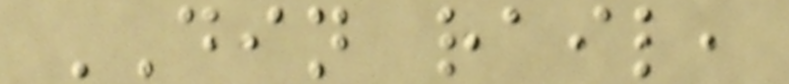DIN rail,
